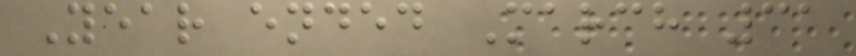Year ended March 31
